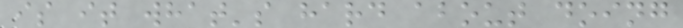is it what's hard about doing
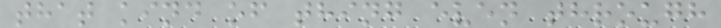that kind of thing even through
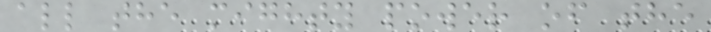all the mighty power of the
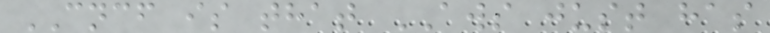CNCF is that AWS just has
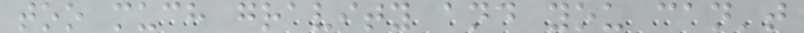too much gravity and you can't
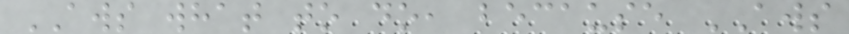AWS what to do, because AWS
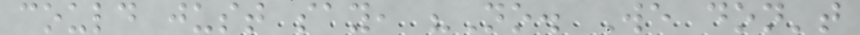could just say, "No. We don't
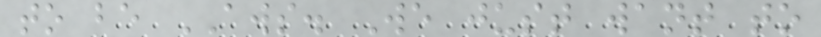to be AWS. We just want to
